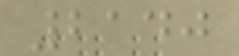2140
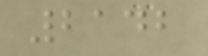2142
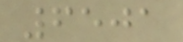6501
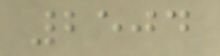2504
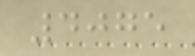4075
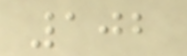102
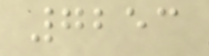7253
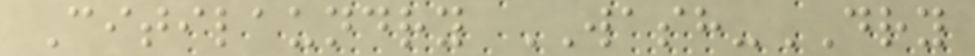Citilaundry WASH-DRY
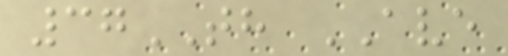37TH AVE
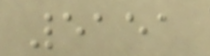5151
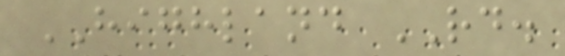HIGHLAND RD.
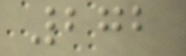272
